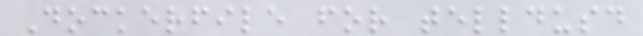Dockerfile for telldusd
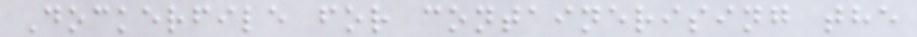Dockerfile for containerising the
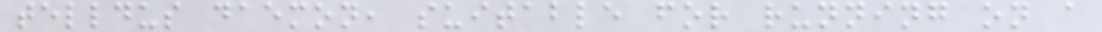telldus daemon, suitable for running on a
